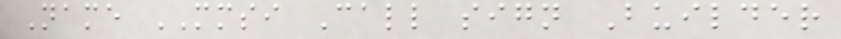Name MMSI Call sign Builder
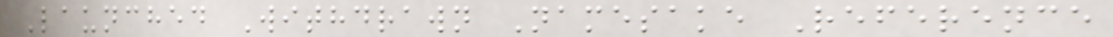Launched Withdrawn Namesake Reference
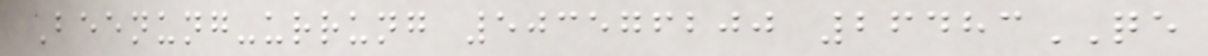Beenung-urrung 503576200 26483QE
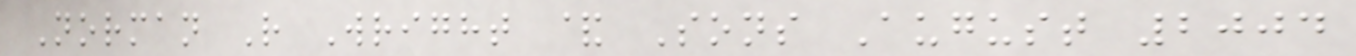Norman R Wright & Sons August 2004
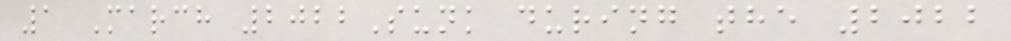1 March 2022Sunk during the 2022
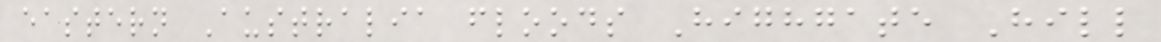eastern Australia floods Highgate Hill
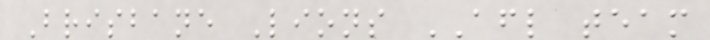Brisbane Lions AFL team
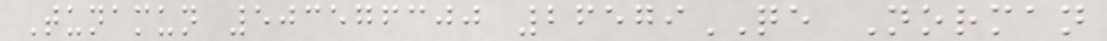Tunamun 503576300 26579QE Norman
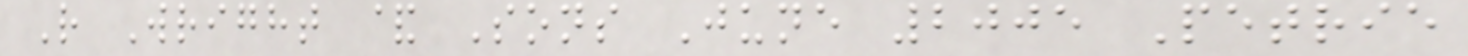R Wright & Sons June 2005 Petrie
